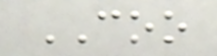COO
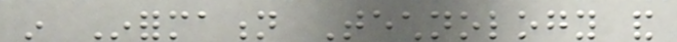in Information Technology and
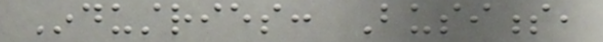Industries: Business,
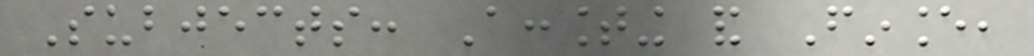Subjects: Accounting and Finance,
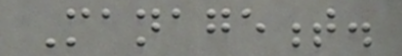Management.
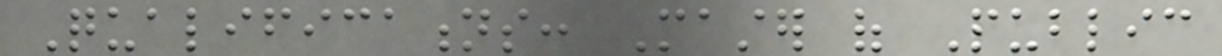Qualifications: Master of Public
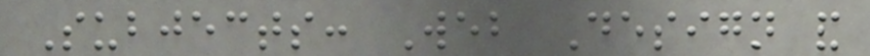Subjects: Web Design and
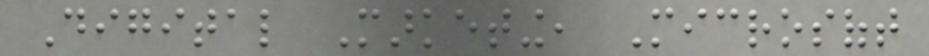Digital Marketing, Microsoft
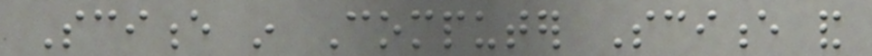Science in Computer Science and
